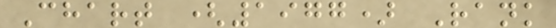Chart (1977) Rank
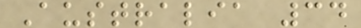Australia 34
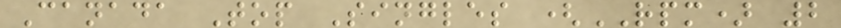Canada Top Singles (RPM) 2
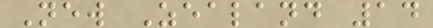New Zealand 14
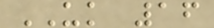UK 16
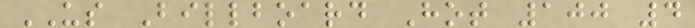US Billboard Hot 100 4
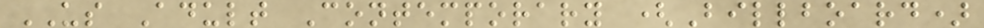US Adult Contemporary (Billboard)
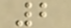2
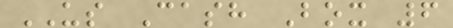US Cash Box 6
